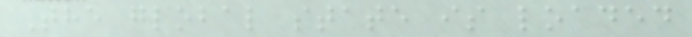The global state is loaded
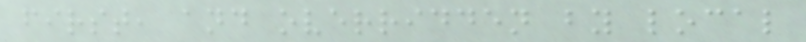first, and overridden by local
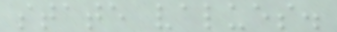state values.
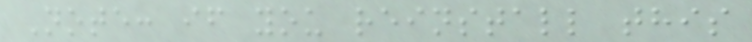Note: if you reinstall this
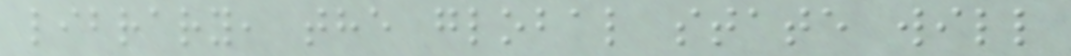library, the global state will
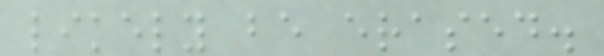likely be erased.
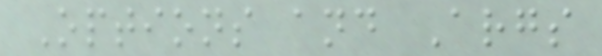Options and Args
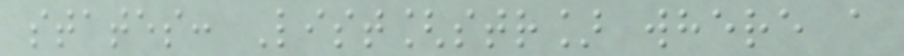states: List[str] where a
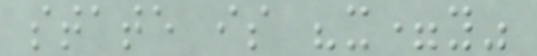state is "x=y"
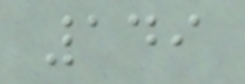149
